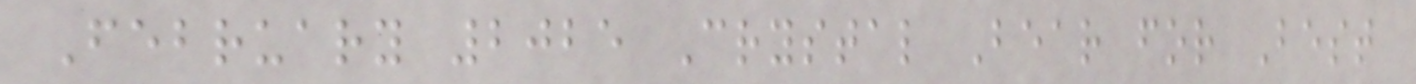February 2025 Crystal Bear for Best
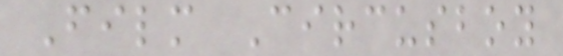Film Circusboy
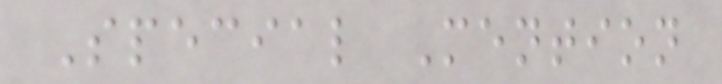Special Mention
